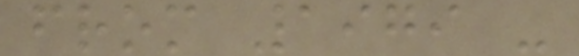from 1979 -
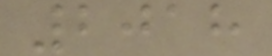2018
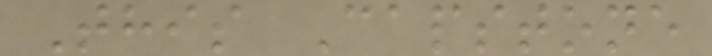This Capstone
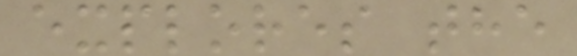explores the
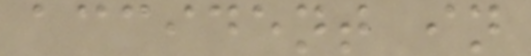accident in
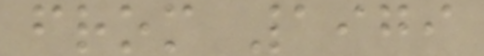from 1979
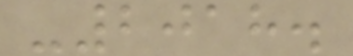-2018.
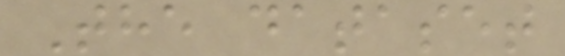The dataset
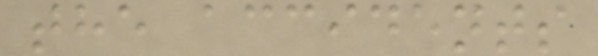the accidents
